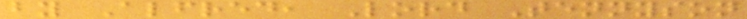by Alfred, Lord Tennyson
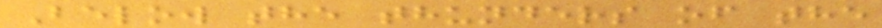Below the thunders of the
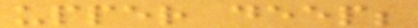upper deep;
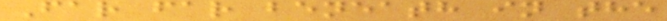Far far beneath in the
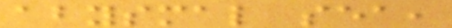abysmal sea,
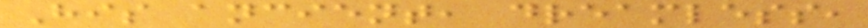His ancient, dreamless,
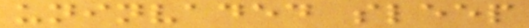uninvaded sleep
